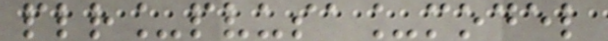plr_pvusa_model
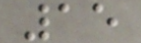15
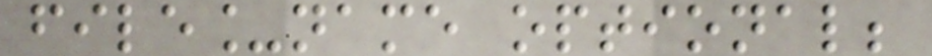file_name optional;
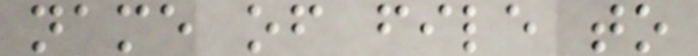name of file to
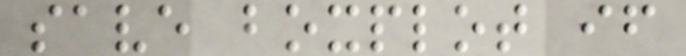save boxplot if
